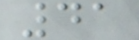41
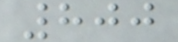800
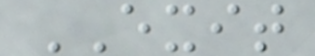EXIT
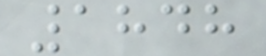1848
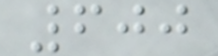600
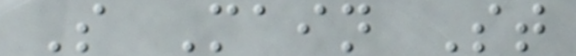S Main St
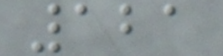121
